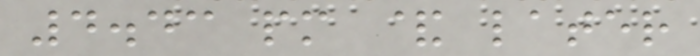4.43 pm & later
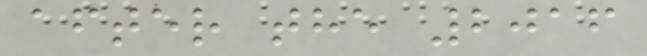after the 2016
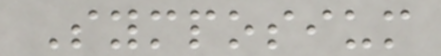Symposium
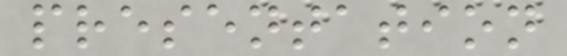presentation
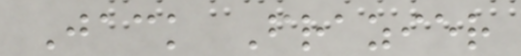Jack Frazier
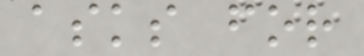asks for
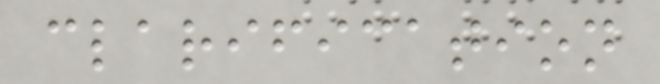clarification
